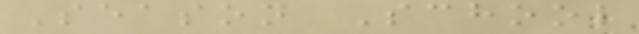Season School
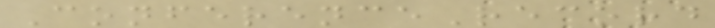ConferenceRecord
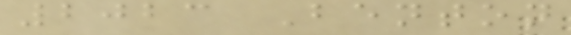2023 Benton
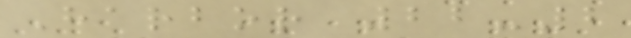Harbor 22-2
